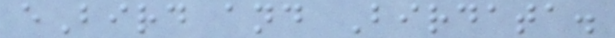eBird and Birdata.
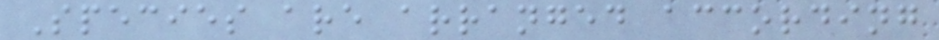Species are arranged according
